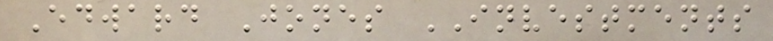Edward Jones INVESTMENTS
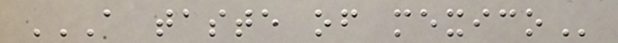A TASTE OF MEXICO
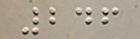246
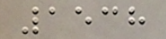1538
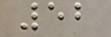52
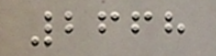2668
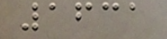1631
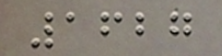1627
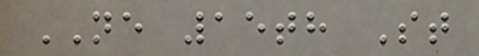NE 15th St
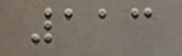113
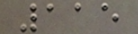115
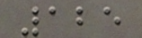125
